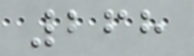268
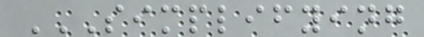SIMPLIFYING
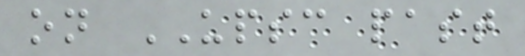on UPSC past
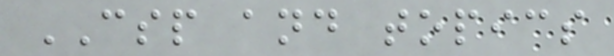CSP and topics
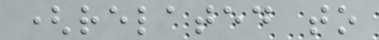(related to
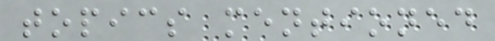topics mentioned
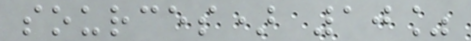sources) 10%
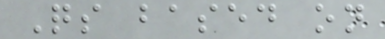Qs based on
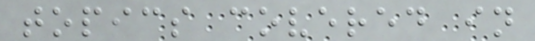topics covered in
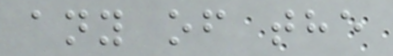any of the
